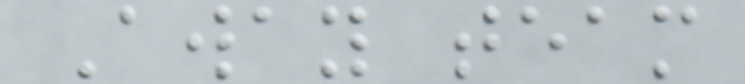Away team
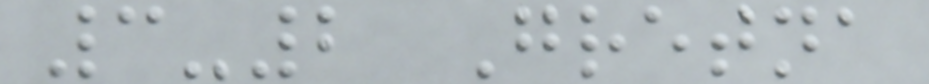3-2 Gretna
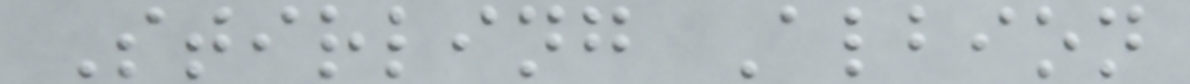Stirling Albion
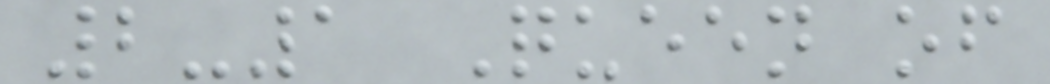2-1 Queen of
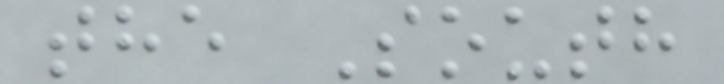the South
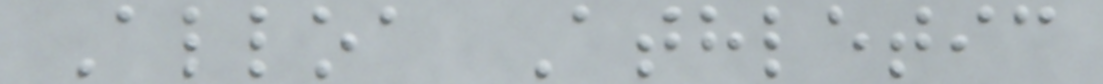Alloa Athletic
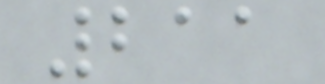211
